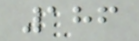186
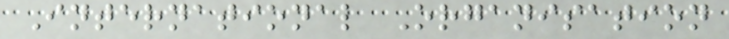International Organisation
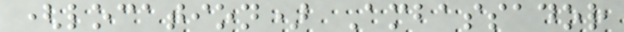(location) Ambassador
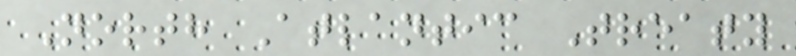North Atlantic Treaty
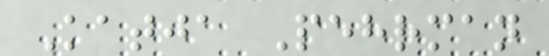Katja Pehrman
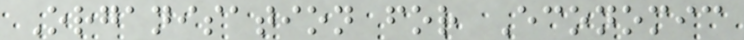Organisation for Economic
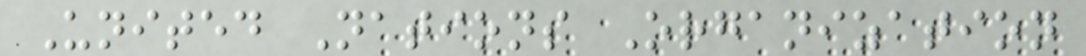United Nations Organization
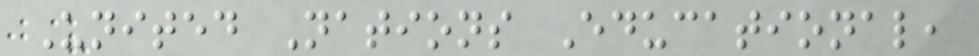United Nations Educational,
